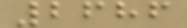2686
